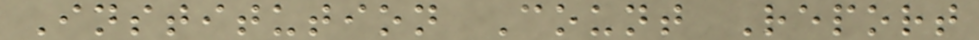Institution Count Report
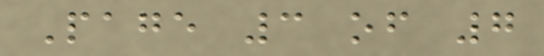Page 3 of 7
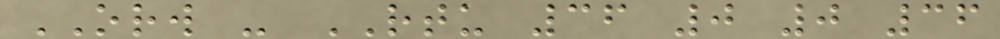ORW - RTU 36 0 0 36
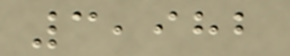3,982
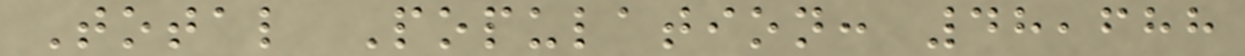Total Population: 48,688
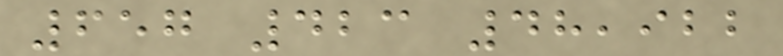657 423 48,922
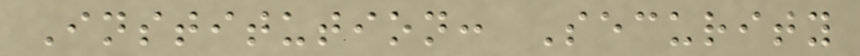Institution: Security
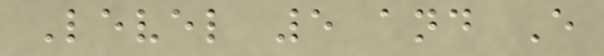Level 5 and E
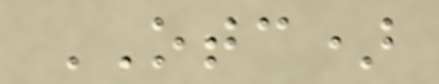OTC)
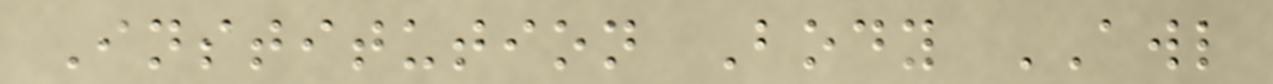Institution Body AWL
